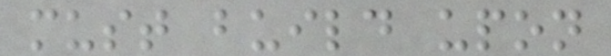must build upon
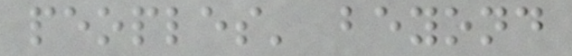peoples' beyond
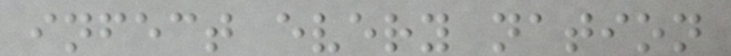infect every nation
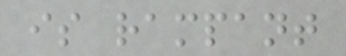is rampant
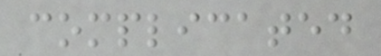complicated
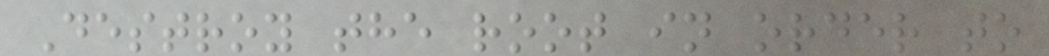Destroy the root in order to
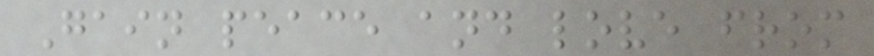Gain peace and love from
